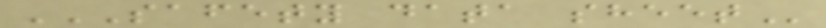SAFETY DATA SHEET
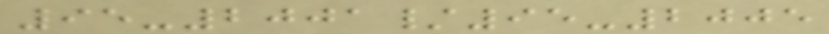95-2001/95-2005
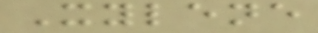Xylene
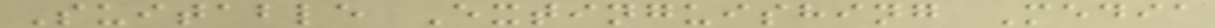Suitable Extinguishing Media
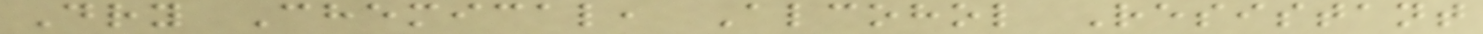Dry Chemical, Alcohol Resistant
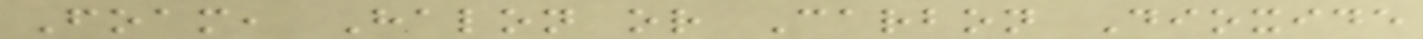Foam, Halon or Carbon Dioxide
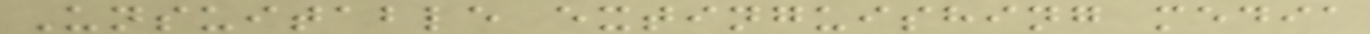Unsuitable extinguishing media
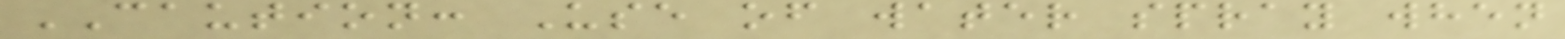CAUTION: Use of water spray when
